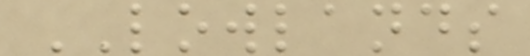LOWLANDS
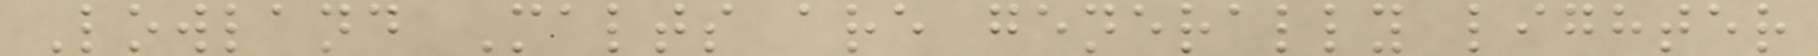Lowland Malts are generally lighter
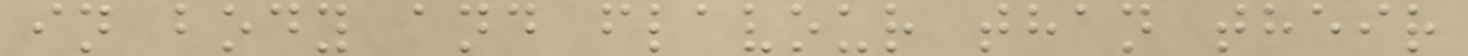in body and flavour than their
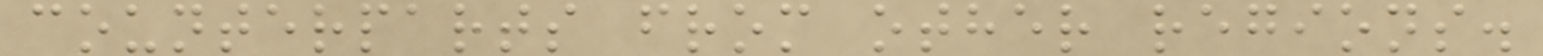counterparts from other regions.
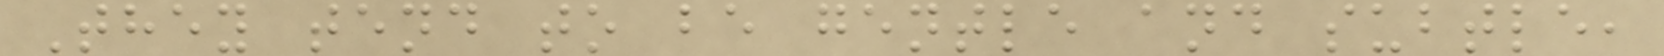They tend to be gentle and subtle,
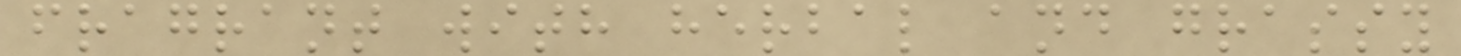fragrant with herbal and grassy
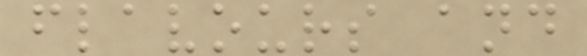flavours and
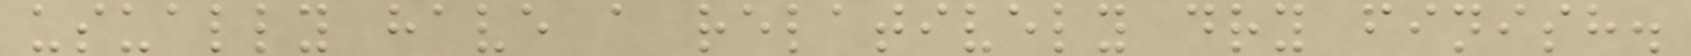usually have a relatively dry finish.
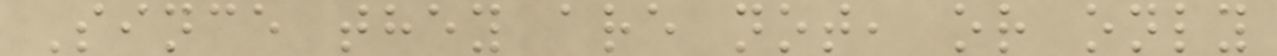Since they are not, or only
